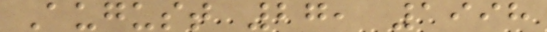August 27, 1998
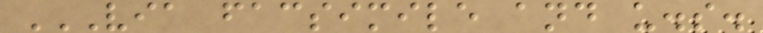VIA FACSIMILE AND U.S.
